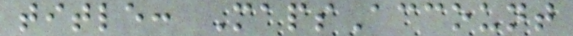title: MapsAccount
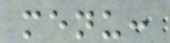menu:
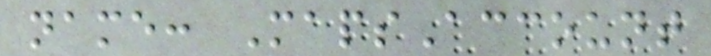name: MapsAccount
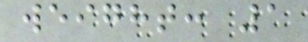weight: 1
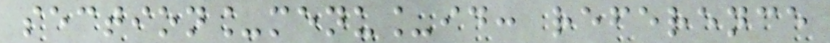section_menu_id: reference
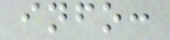info:
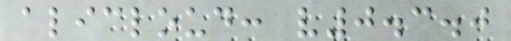alicloud: v0.3.0
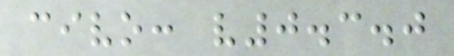civo: v0.3.0
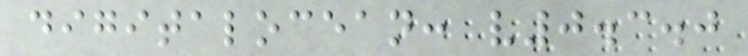digitalocean: v0.3.0
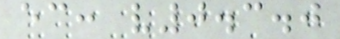ec: v0.3.0
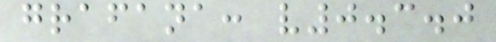grafana: v0.3.0
